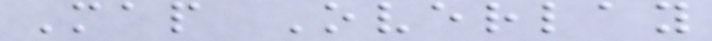Map Overlay
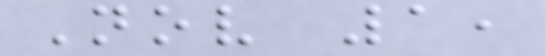Nov 1,
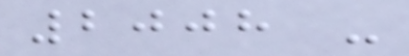2008 -
